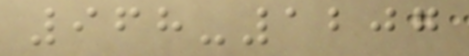968-1207
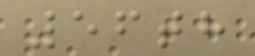56th
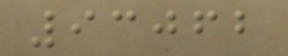93062
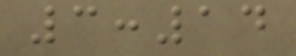3:14
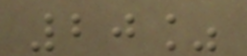20%
